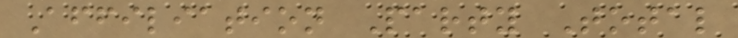Affiliation Party Total
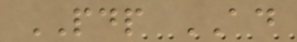PDP AD
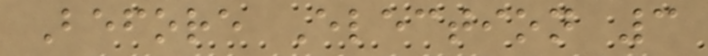Before Election 3
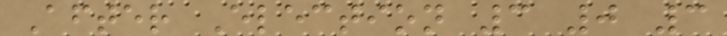After Election 3 0 3
